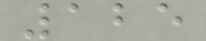125
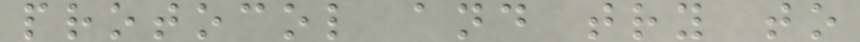protocol and try to
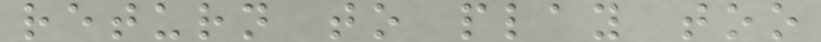return to play too
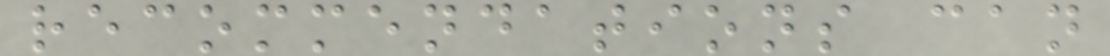recommendations can
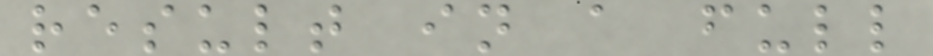result in a full
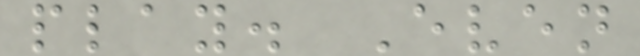play. Even
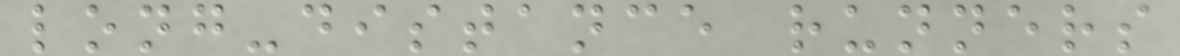long-distance runners
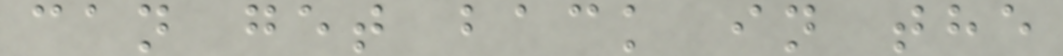can get back in the
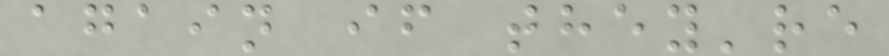again if they're
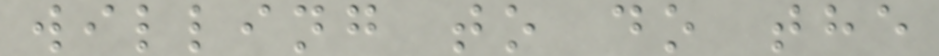willing to do the
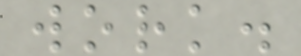work.
